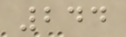244
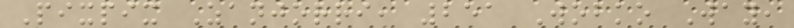Pixpix Zanjorri, 251 Wobko Way,
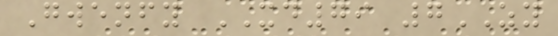Gwenfy XD79 7ZY
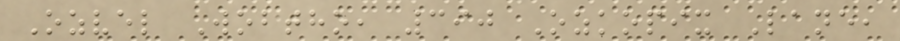Ozvel Wobtho, 390 Ozkopix Lane,
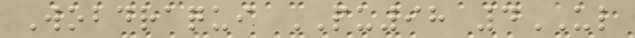Wobdraqui PU98 4UL
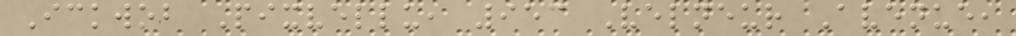Ickwob Pixvellu, 953 Velneur Avenue,
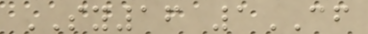SY16 1CF
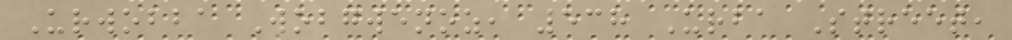Urwobba Wobgwenoz, 538 Urba Street,
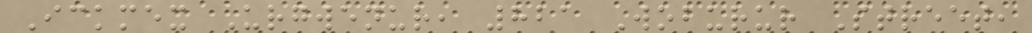Ickmex Urgwenur, 821 Woburur Street,
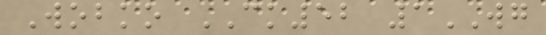Wobko CK52 1WG
